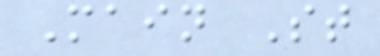Main St
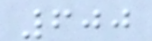600
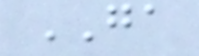GA
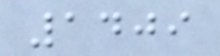1409
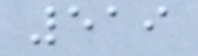519
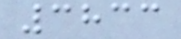3833
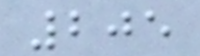205
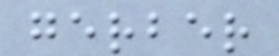gerber
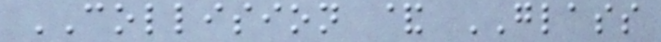COLLISION & GLASS
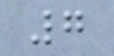7
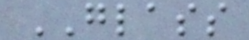GLASS
